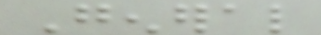General
